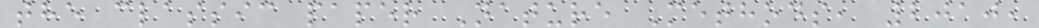the classic paper Nature Methods, 2010,
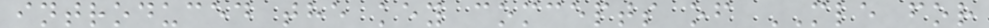introduced the key comcepts of MLE for
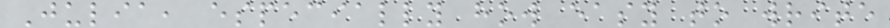Julia, especially how easy to write
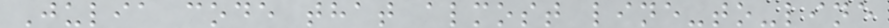Julia code that almost line-to-line
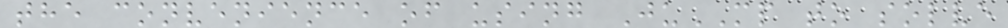the convenience of using JuMP to solve
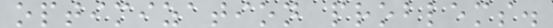optimization problems.
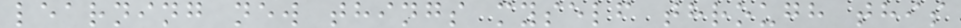learning new things myself through this
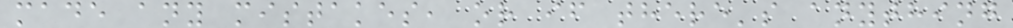made any mistakes, or if there's anything
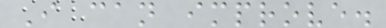I can improve.
